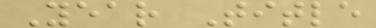Year Title
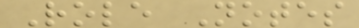Role Notes
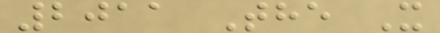2011 The X
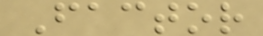Factor
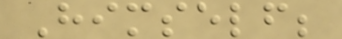Himself;
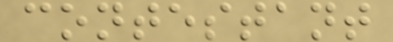contestant
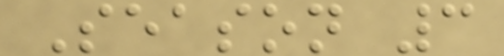Season 3
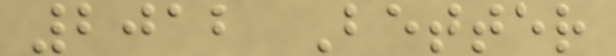2012 Better
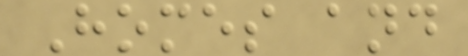Homes and
